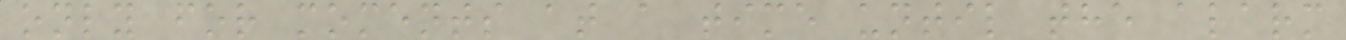only for moments at a time until the alarm
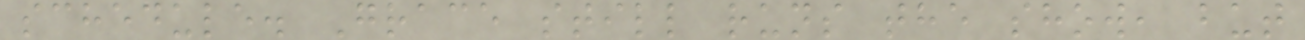schedule. Grace still runs the show, but
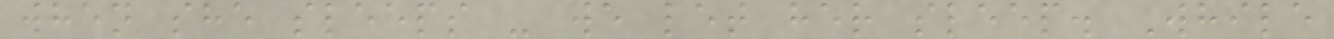when she sleeps - we let her sleep. While
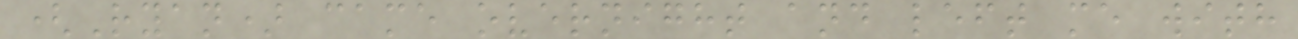(Ryan) came overnight and left me with
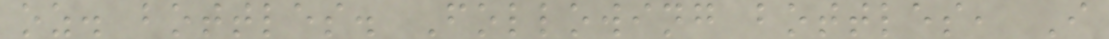oz. bottles. Following bottles, I
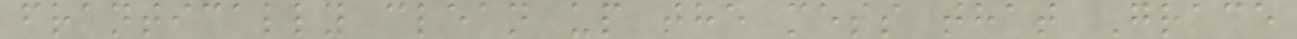frantically clean up the mess that Grace
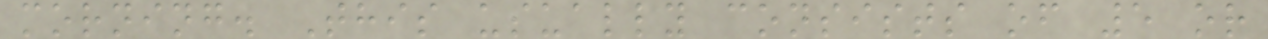morning. This usually consists of 5 or
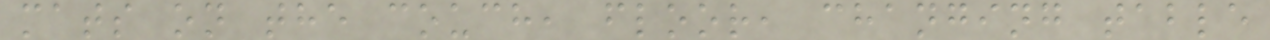mats on the couch, floor, changing table
